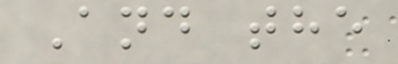And the
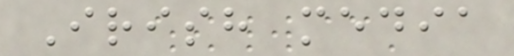Irish media
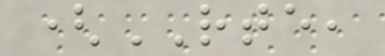(RTE,
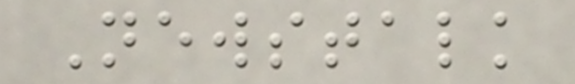Newstalk
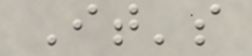It's
